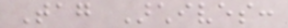Tag Archives:
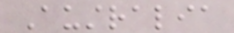Australia
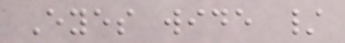Eyes wide /
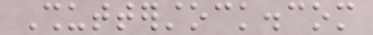Shutterstock.com
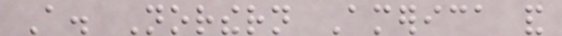A. Northern America and
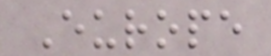Europe
